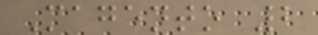Magento 2
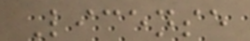License
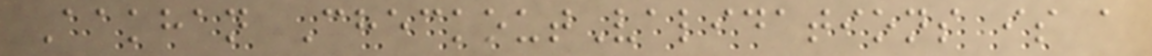Aakhan CheckoutValidations is a
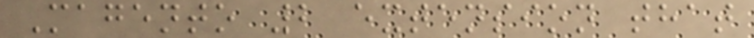Magento 2 extension that
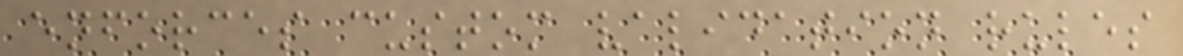enforces custom validation rules
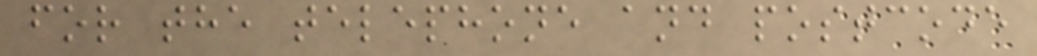for the telephone and postcode
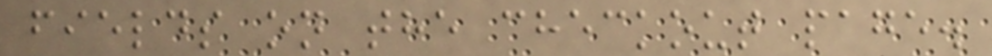fields on the checkout page.
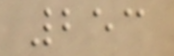253
